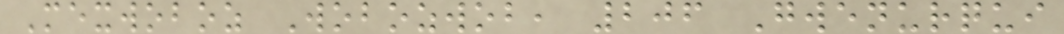Mexwoboz Wobozwob, 206 Gwenurqui
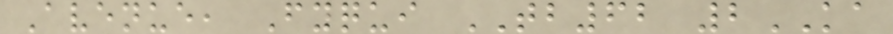Avenue, Fyqui TB62 2KA
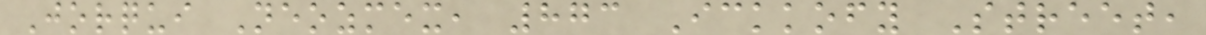Jorqui Neozmex, 873 Ickkofy Street,
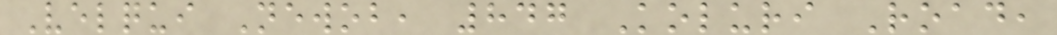Velqui Newob, 847 Koluri Road,
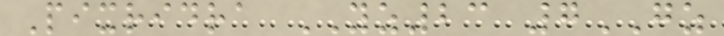Pixridra YZ23 7GZ
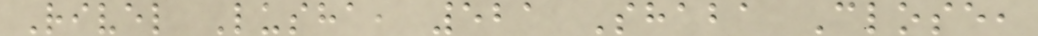Rivel Lusha, 521 Shaba Close,
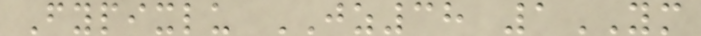Fypixlu JZ38 1YM
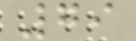79
